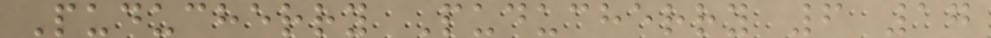Puducherry Puducherry 6 17
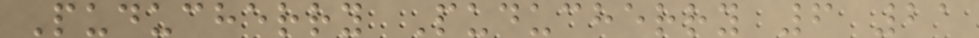Puducherry Puducherry 6 21
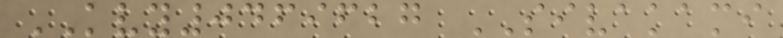KVY0469627 SIVAKAMI
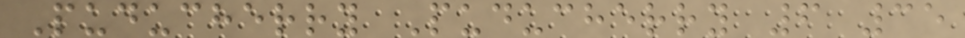Puducherry Puducherry 6 35
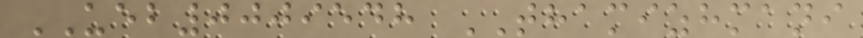UEB0009548 THAMIZHMANI
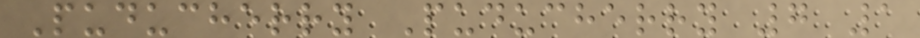Puducherry Puducherry 7 1
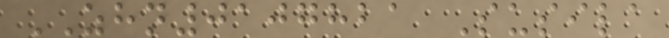ZHN0107821 Susila
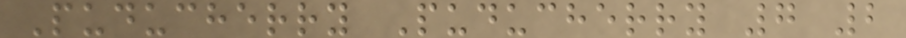Puducherry Puducherry 7 2
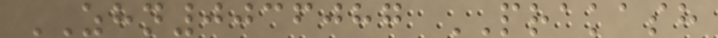ZHN0036087 PRAKASH
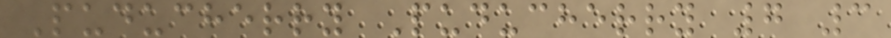Puducherry Puducherry 7 3
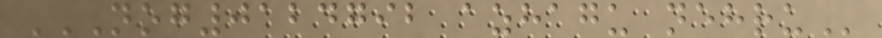NOG0124792 AZHAGU NEHRU
